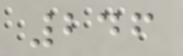246
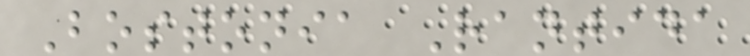Bostonia Rantida
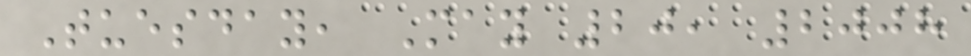Tuesday, May 20, 2008
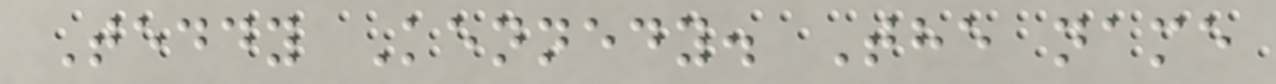Teddy Kennedy. The name
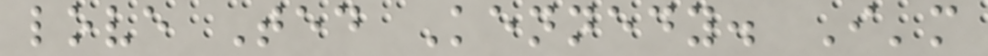love Ted Kennedy. I'm
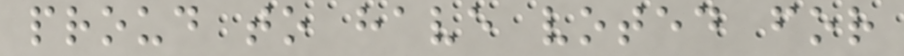proud to have voted for
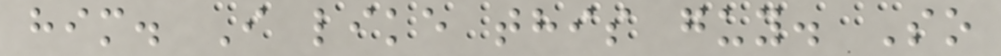him. I like this guy. So
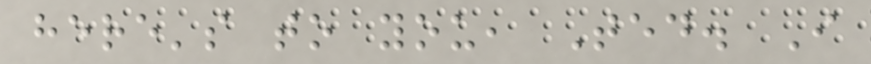here's to you, Ted. I
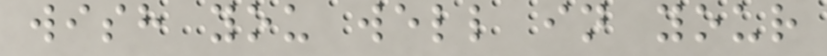wish you well in your
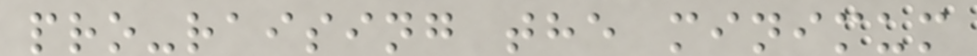pro-raising the minimum
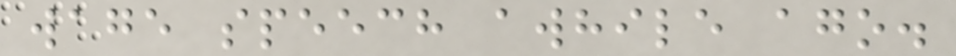wage speech awhile ago.
